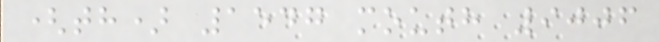(th) 1547 mouth 9006
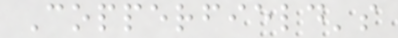Copperfield's
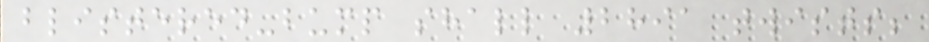blistered-bump shall 2891 twists;
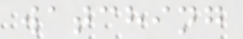watching
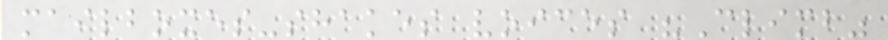mailboxes-shakes voices "Climb"
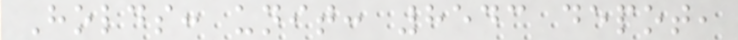Holds: unit: 8543 depot,
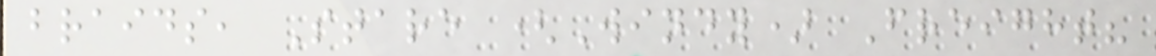braids, Stare (Windy) Freight?
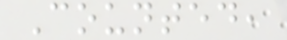Counted,
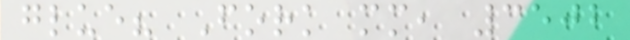glue? Fork mm, 3502
